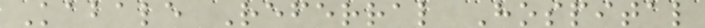Kabale Referral Hospital
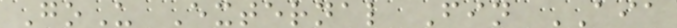GoU External Fin AIA
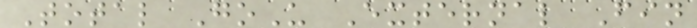Total GoU External Fin
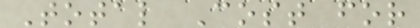Total Cost for
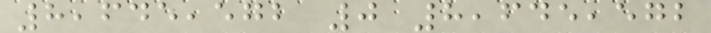8,645,572 0 8,645,572
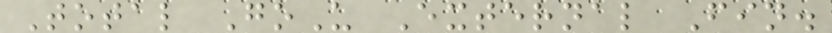Total GoU External Fin.
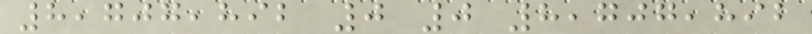8,707,892 0 0 8,707,892
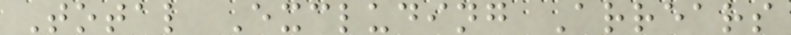Total Excluding Arrears
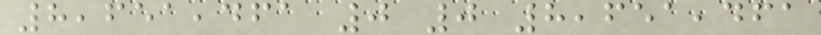8,651,461 0 0 8,651,461
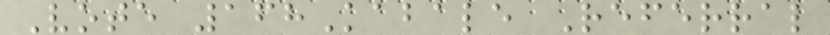Vote 168Kabale Referral
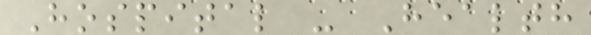Hospital - Health
